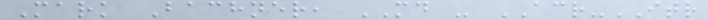Mark Bachner, MD - ACR-ITR
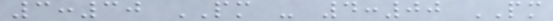3:30 PM - 4:00 PM
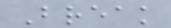Break
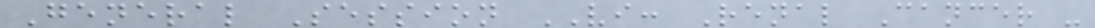General Session VI: Renal Cancer -
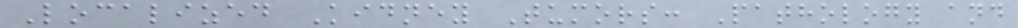Localized Kidney Tumors: Pathology and
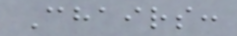Chairs:
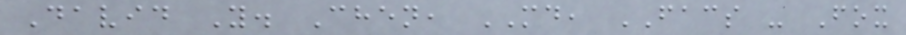David Y. Chen, MD, FACS - Fox
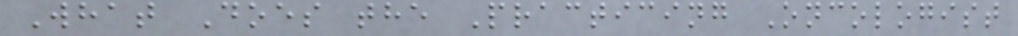What Does the Practicing Oncologist
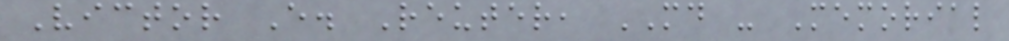Victor E. Reuter, MD - Memorial
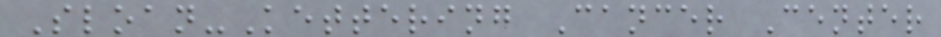Sloan-Kettering Cancer Center
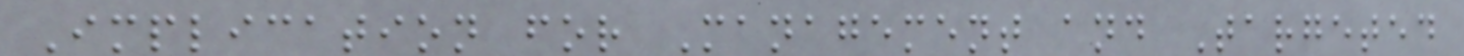Implication for Management and Targeted
